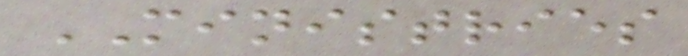MINISTRIES
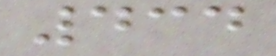434
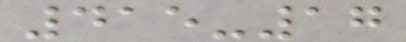415-17
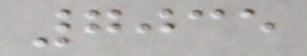7035
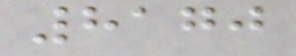8170
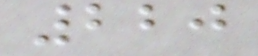220
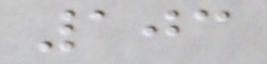103
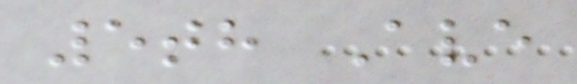5th Ave
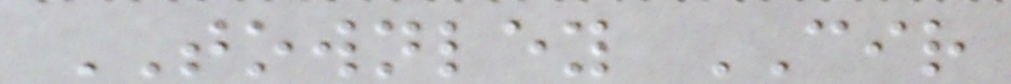TOWNLEY CIR
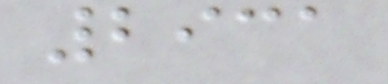2931
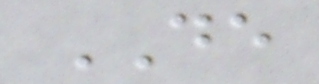DE
